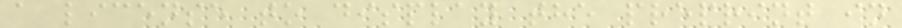a license to display the preprint in
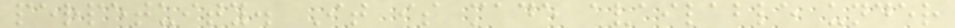perpetuity. It is made available under
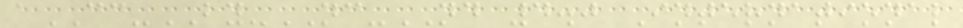aCC-BY-NC-ND 4.0 International
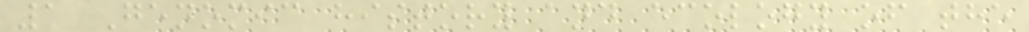1 Genomic history and ecology of the
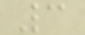3
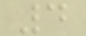4
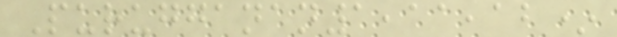Purugganan1,11,12*
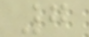7
